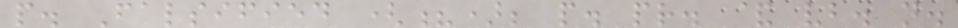p. Falsified (?); p. pr. & vb. n.
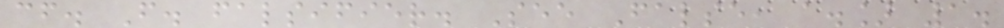cf. F. falsifier. See False, a.] 1.
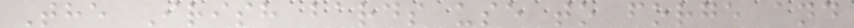The Irish bards use to forge and
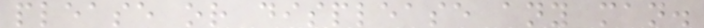please or displease any man.
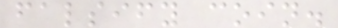falsify coin.
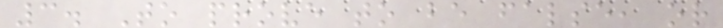3. To prove to be false, or
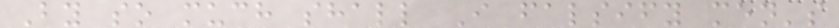By so much shall I falsify men's
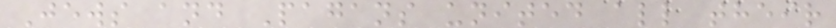Jews and Pagans united all their
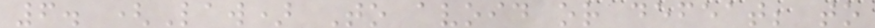6. (Law) To avoid or defeat; to
